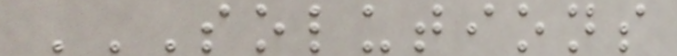SOLUTIONS
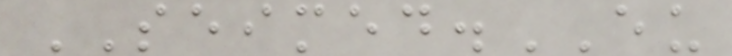SEIMED.EU
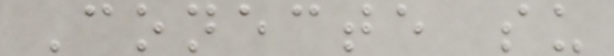Conecte su
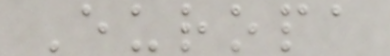Europa
